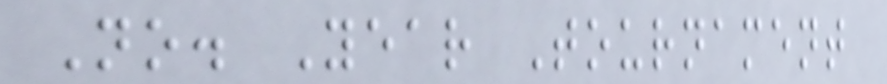No. Year Tournament
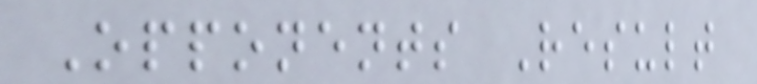Opponents Result
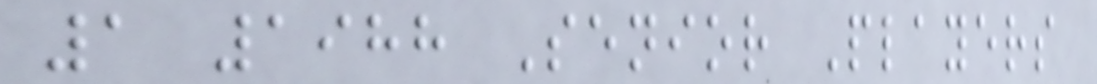1 1988 Senior Players
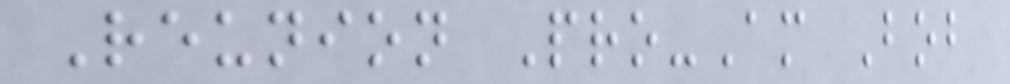Reunion Pro-Am Bob
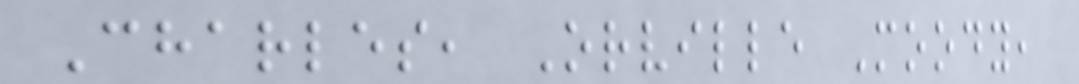Charles, Orville Moody,
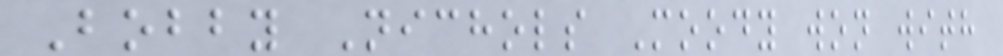Bobby Nichols Moody won with
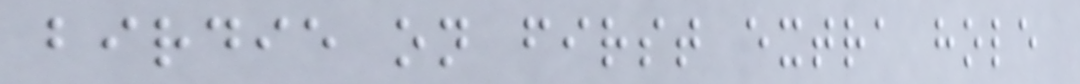birdie on first extra hole
